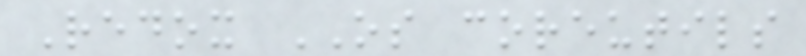Redox OS coreutils
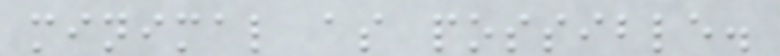minimal as possible.
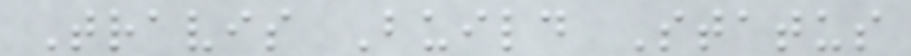Travis Build Status
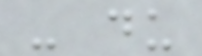- du
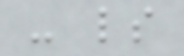- ls
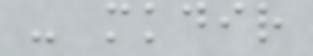- mkdir
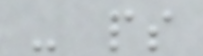- ps
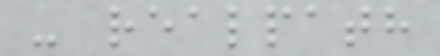- realpath
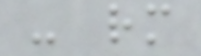- rm
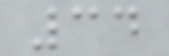34
